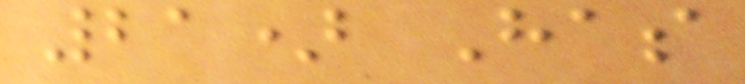21) Has
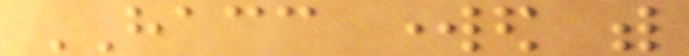HACC worked with
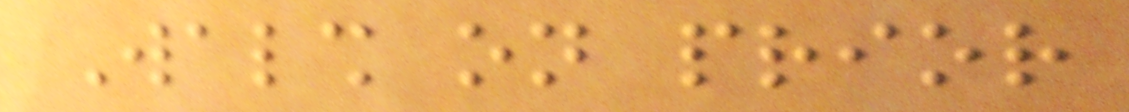Walsh on prior
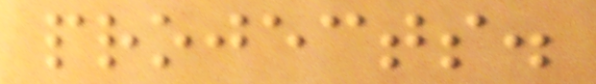projects.
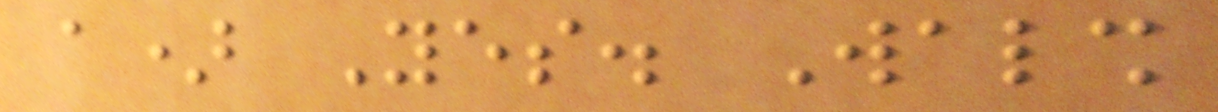a) Yes. Walsh
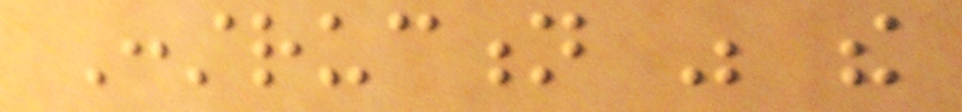Construction was the
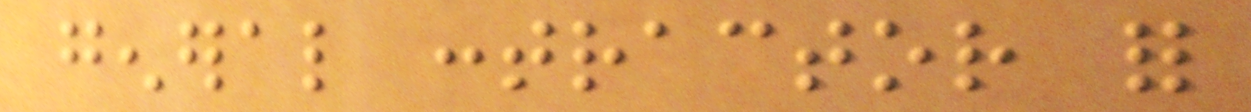general contractor for
